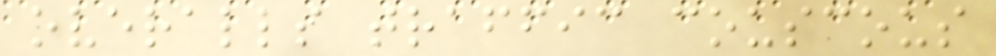overalls traffic couscous
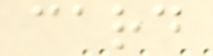card
